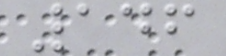146
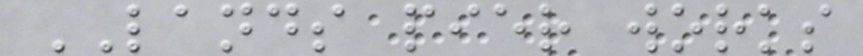LANDS pier works
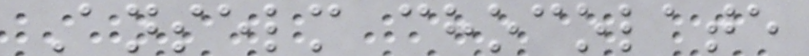Anselm chocolate
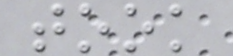took
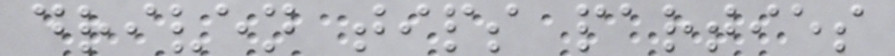driven tips parties
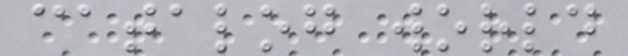catalog world
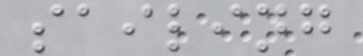sailing
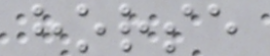horse
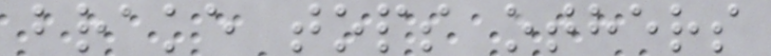brake tops others
